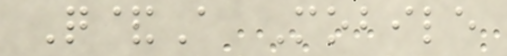Q&A Mobile
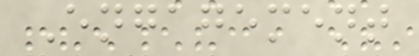Engagement
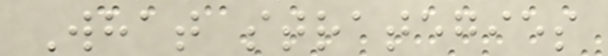What strategies
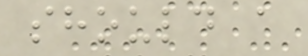should a
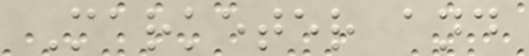Marketer and
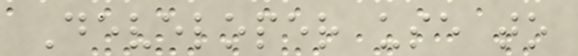Developer use to
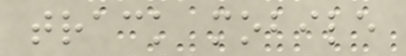track mobile
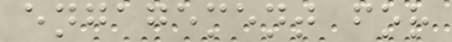engagement for
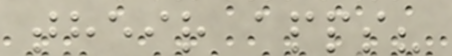their apps?
